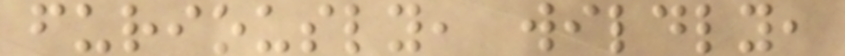furiously, wildly,
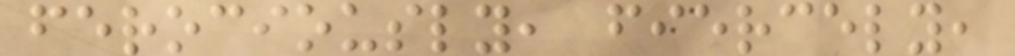ferociously, fiercely,
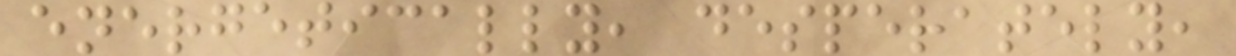energetically, desperately,
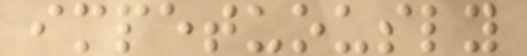impetuously
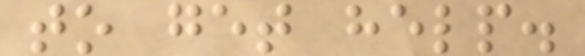to get help.
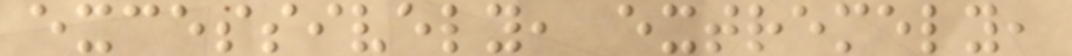excessively, extremely,
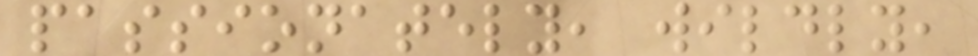passionately, wildly,
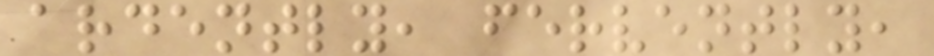ardently, fervently,
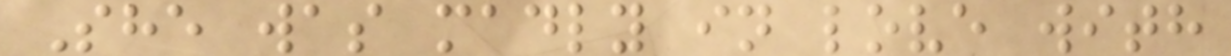She was madly in love with
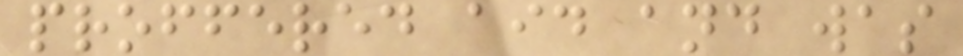proffered aid and was
